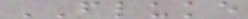FLUKE
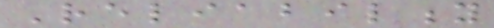Reliability
